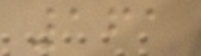161
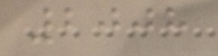2008
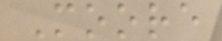Moore
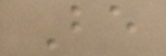Be
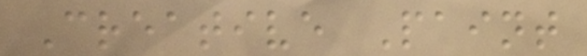Creative Paint
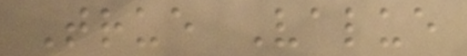True Value
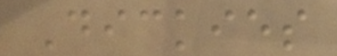Dickies
